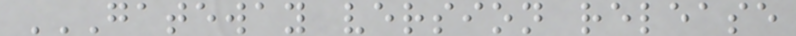GATEWAY VERSION RELEASE
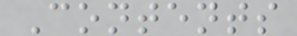Contents
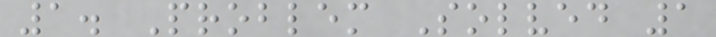1. Problem Solved 1
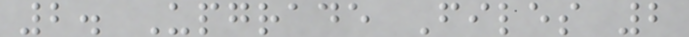2. Upgrade Files 2
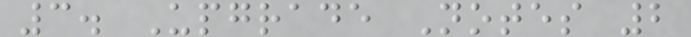3. Upgrade Notes 2
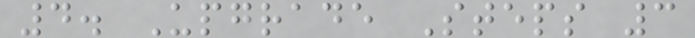4. Upgrade Steps 3
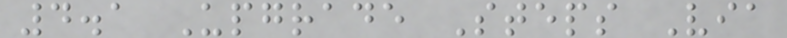4.1 Upgrade Steps Via
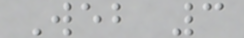Web 3
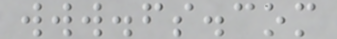www.fs.com
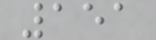151
